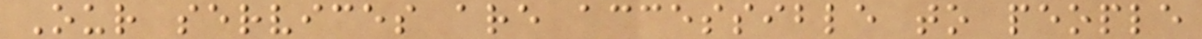Our services are accessible to people
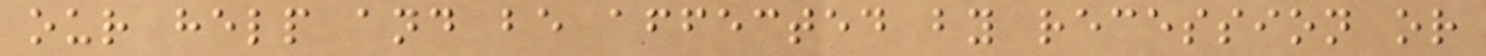our help and be affected by recession or
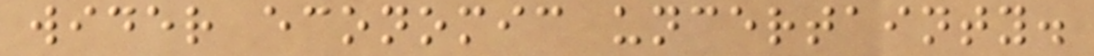wider economic uncertainty.
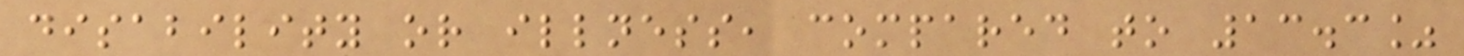disability or illness, compared to 13.3%
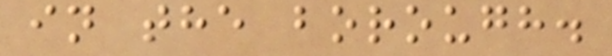in the borough.
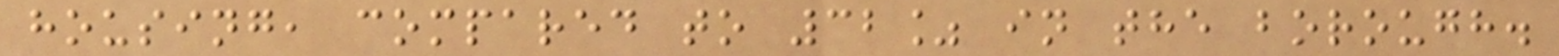housing, compared to 32% in the borough.
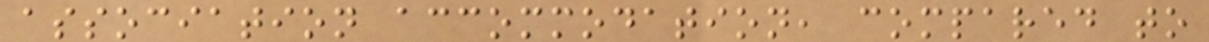association accommodation, compared to
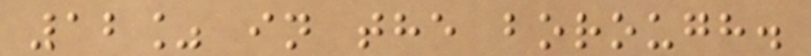12% in the borough.
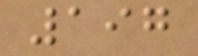197
